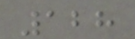128
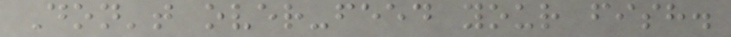Don't over-feed your fish.
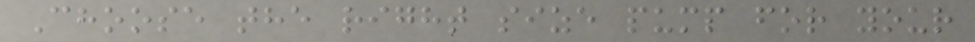Choose the right size pump for your
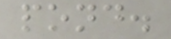pond.
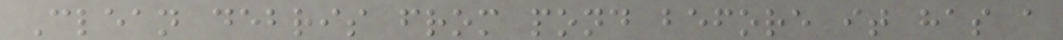Clean debris from pond before it has a
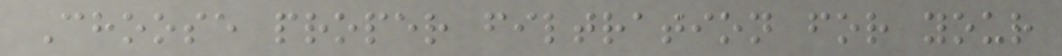Choose proper filtration for your
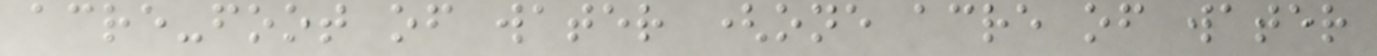acre-foot of water (one acre of water
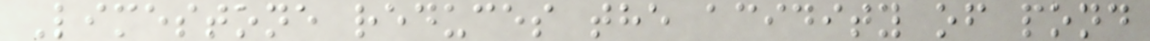Limestone reduces the acidity of pond
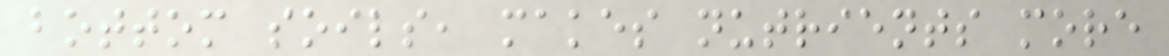bottom soils, makes nutrients more
